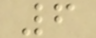6
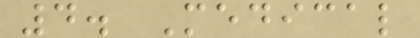4. Medical
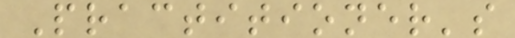Practitioner's
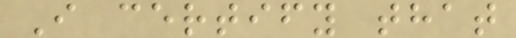I certify that
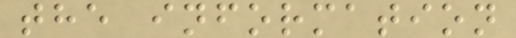the information
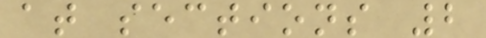at sections 2
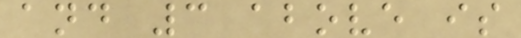and 3 above is
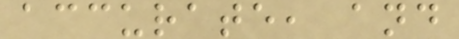accurate, and
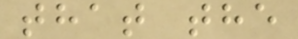that the
